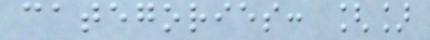categories: []
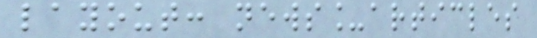layout: news_articles
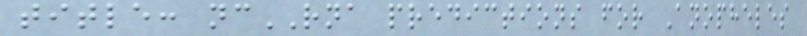title: ncRNA predictions for Anopheles
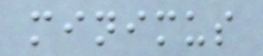minimus
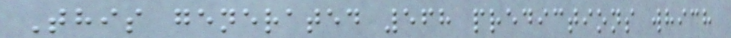This generated 568 predictions which
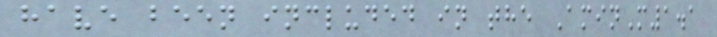have been included in the AminM1.1
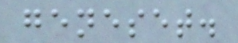geneset.
